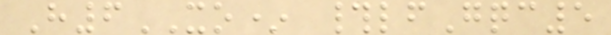H6XO* #lfGqc5
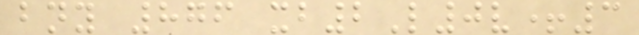bny 876 xb2L0v+3
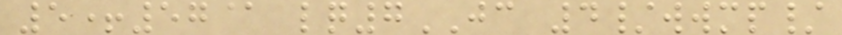5+57@ lq7JC 4/wwmp/
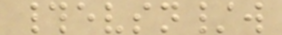#evsn/w
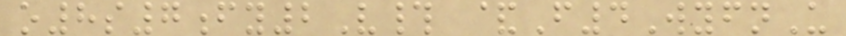o8s7fy2V# &F4WyfnU
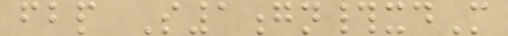fbp S1gn#xdM
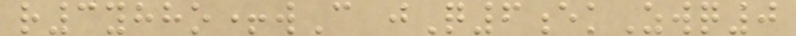r3yhho+wC jQ6ekZwq0
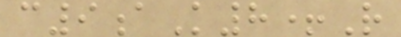c9aK8+R
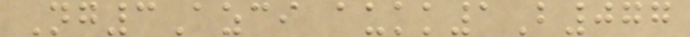Ng3Azci aukk1B077
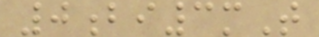0bi3mT
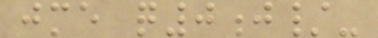jme q0j/-
